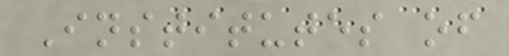Institutes of
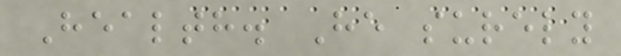Health. He surely
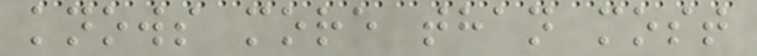knows more than most
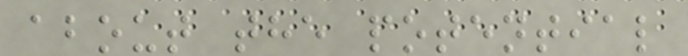about the potential
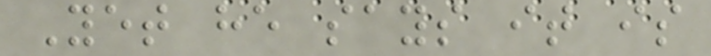Yet he says it is
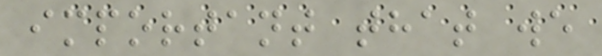important that we
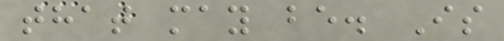that may be. Is
